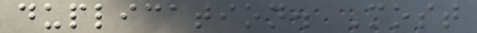duplication. Most
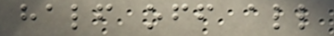half off all
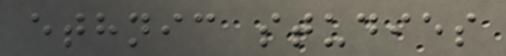ethnic studies
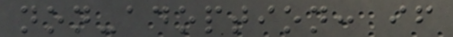non-adoption: if
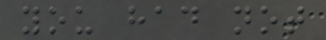you had not
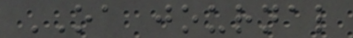OA journal
